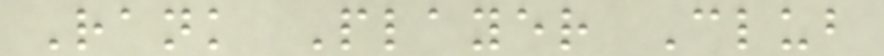Rank Player Club
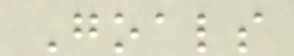Goals
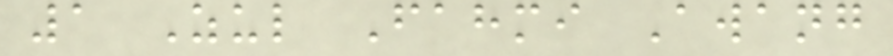1 Zul Fahmi Awang
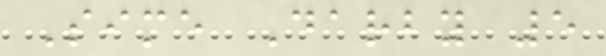Sime Darby 5
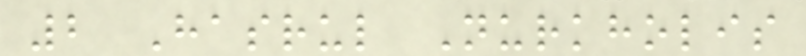2 Hasrul Nurkholis
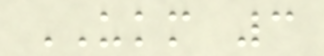UKM 3
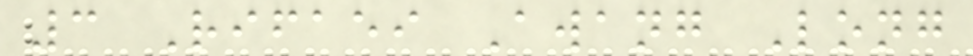3 Rifaei Awang Long
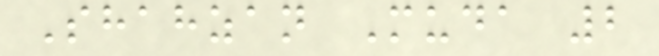Shahzan Muda 2
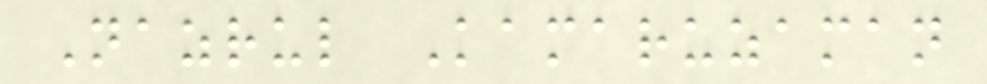Nazrul Kamaruzaman
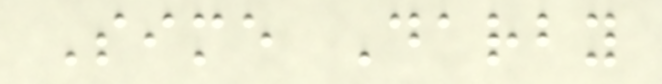Sime Darby
